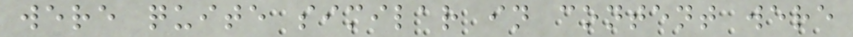were quite similar in content were
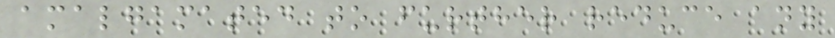amalgamated to further reduce any
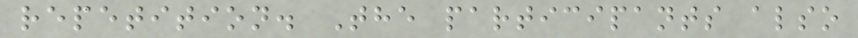repetition. The participants also
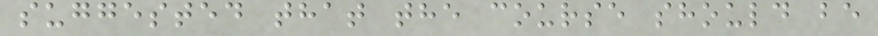suggested that the course should be
